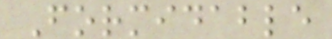Formidable
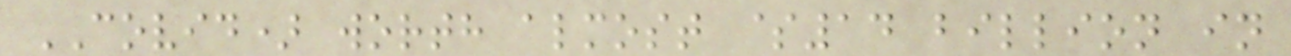COVID) worth almost $14 billion in
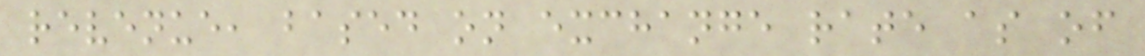revenue, based on exchange rate as of
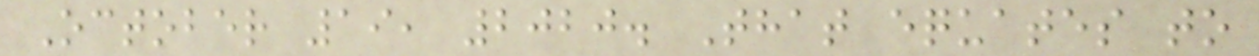October 19, 2020. That equates to
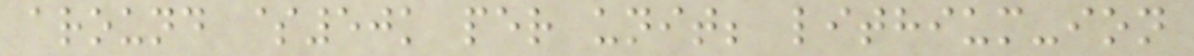around $50k per unit; lithium-ion
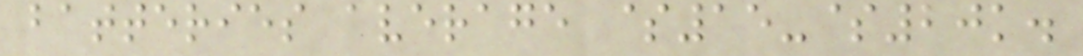batteries average $15-$20k.
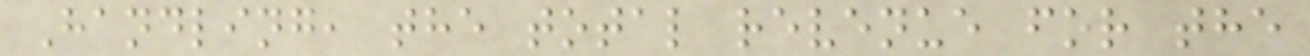Handling, the total revenue for the
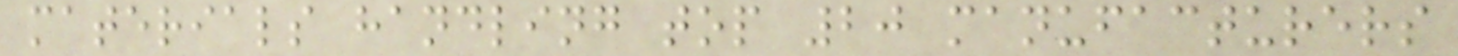materials handling top 20 manufacturers
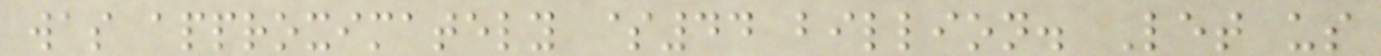was approximately $44 billion. Let us
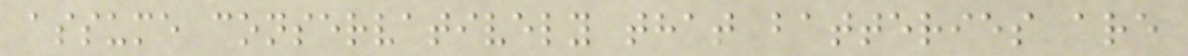assume conservatively that batteries are
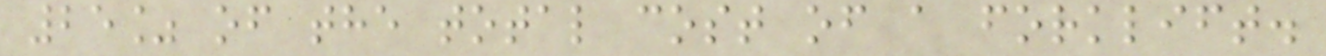25% of the total cost of a forklift.
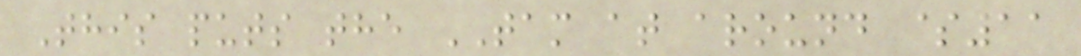This puts the TAM at around $11
